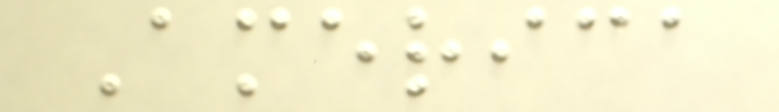America
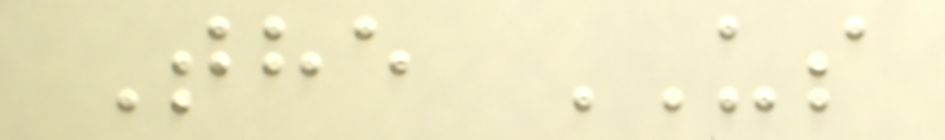The US
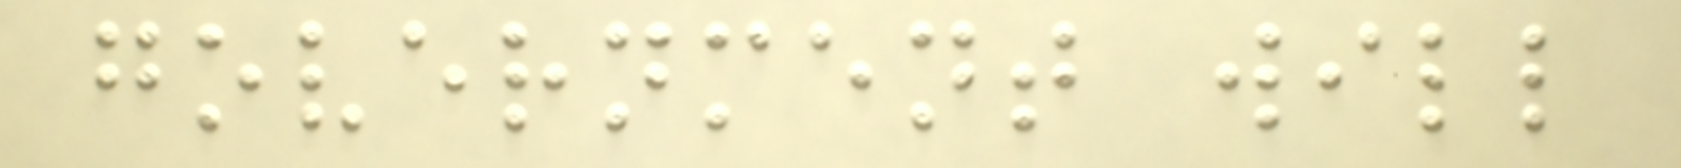government will
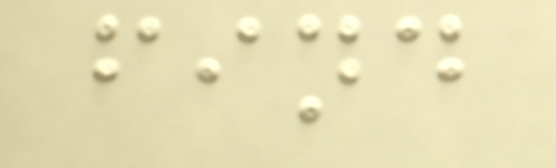find
